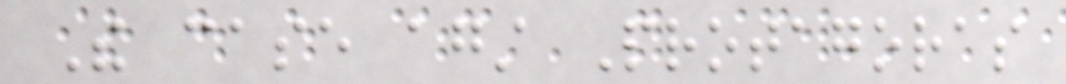The case against Protagoras
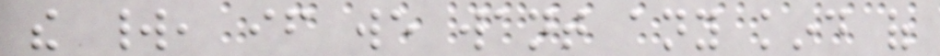the world, if we want any kind of
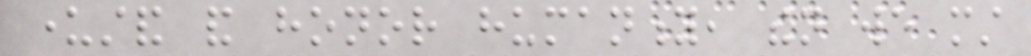understand and honor humanity, then we must
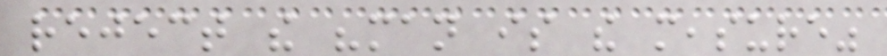reject the "man is the measure"
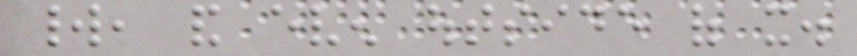world, and even outside of it.
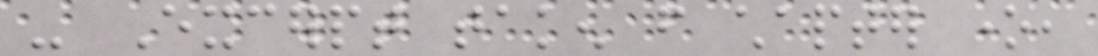- Excerpt taken from chapter one,
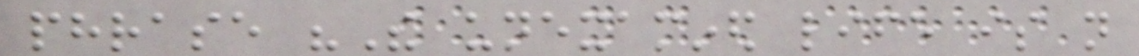phrase "The unexamined life is not
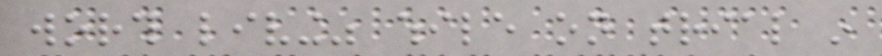worth living" while on trial in
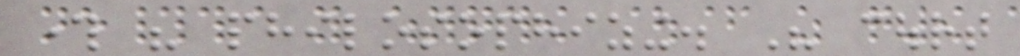through his philosophizing. His court
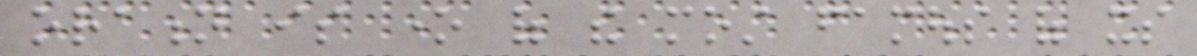oration is one of the most famous of its
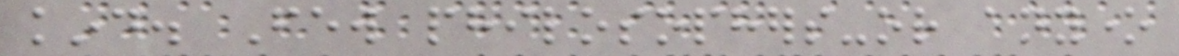kind. Few philosophers-or anyone
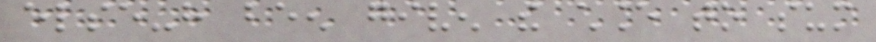else-have been given the chance to sum
